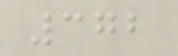372
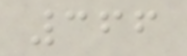366
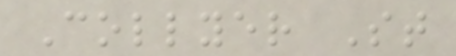Collyer St
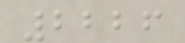2226
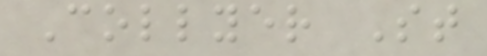Collyer St
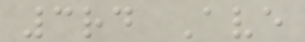3rd Ave
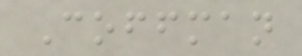Coffman
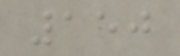150
